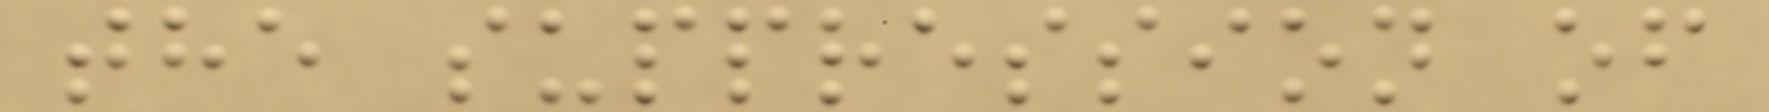the suppression of
